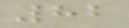82
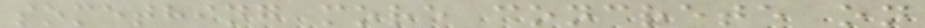something more concrete on
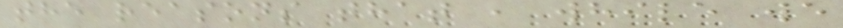the reasons that , while we
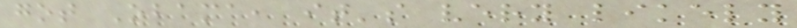got Obama, it's very likely
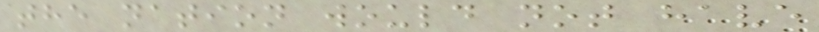the nation would not have
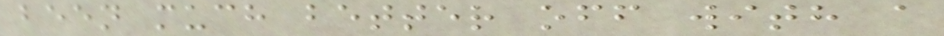been much better off with a
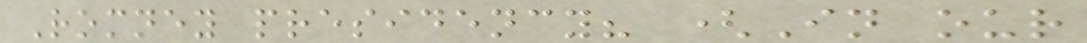Romney presidency? (In our
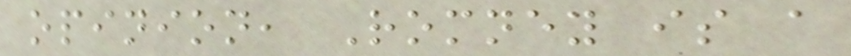opinion, Romney is a
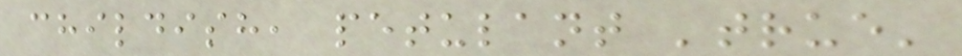childish, petulant 'true'
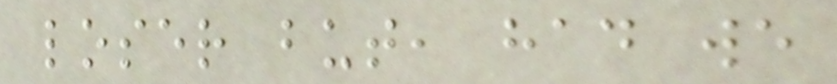loser but, had we
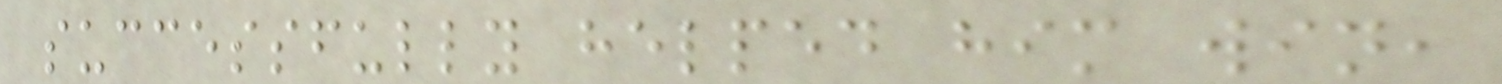successfully helped him win,
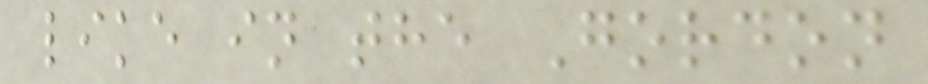like in the Gordon
